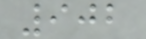902
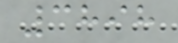3898
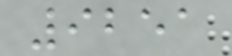9251
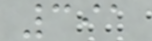391
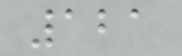121
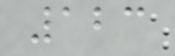123
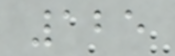125
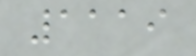1119
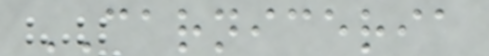CARNICERIA
